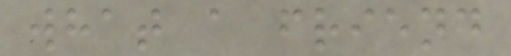what a friend
